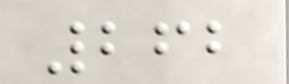262
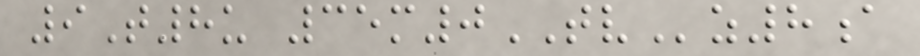9T8u 35m0TVz8a
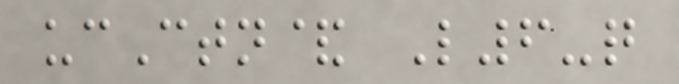ucCtn& L6-q
